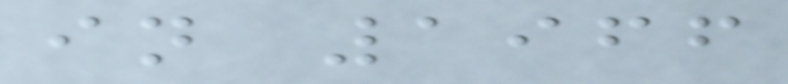in 1966
